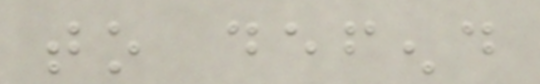to defend
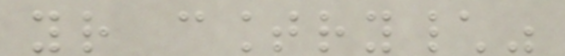your country\"
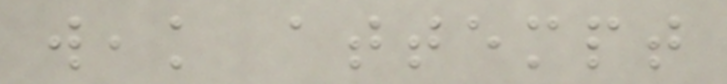weak attempt
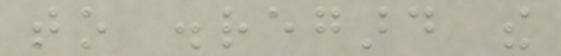to disregard the
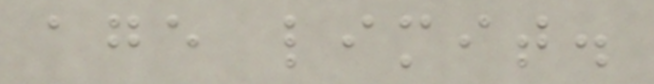age limit.
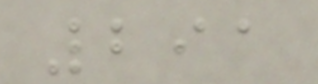291
